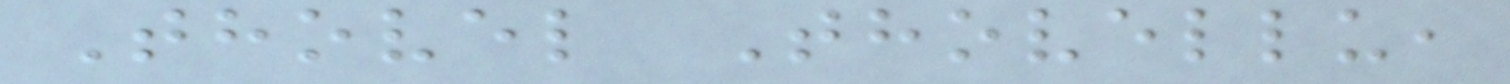Thovel Thovellu,
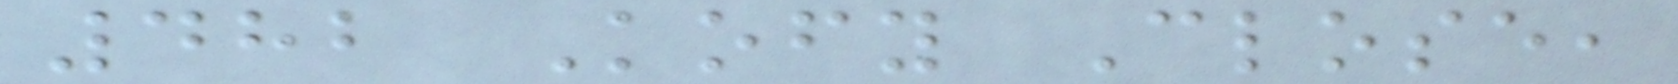482 Kofy Close,
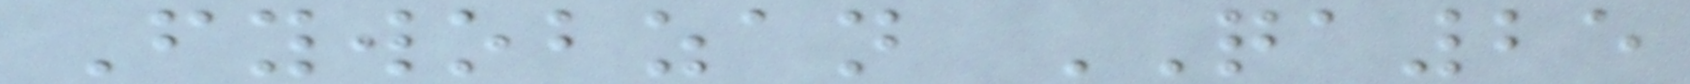Fywobzan QA25
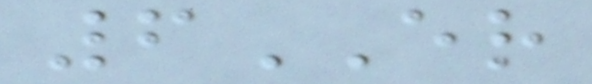6ER
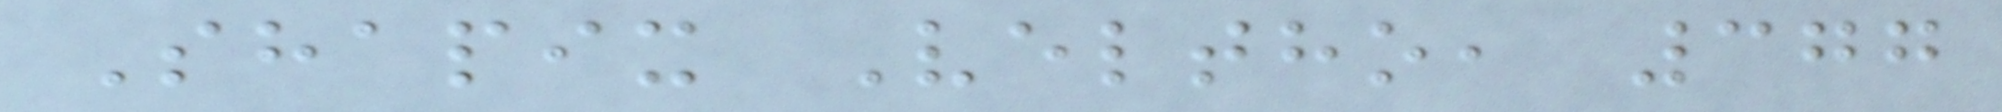Shapix Veltho, 377
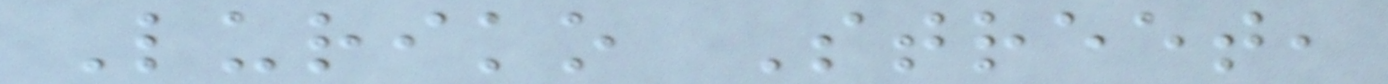Luriko Street,
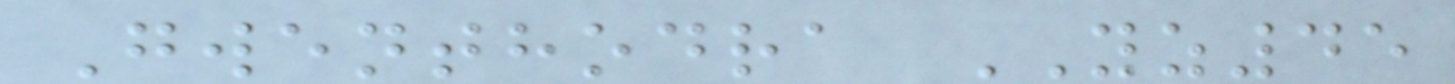Gwenthodra YZ45
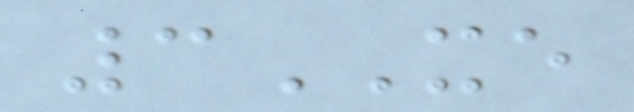3XE
